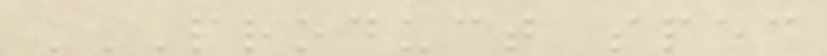PRODUCT SPEC
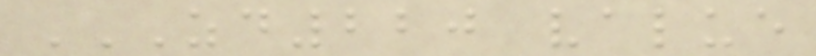ZD220 VALUE
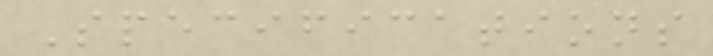Specifications
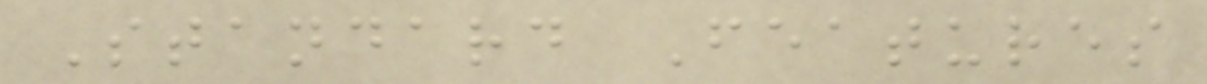Standard Features
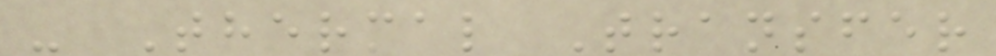- Thermal Transfer
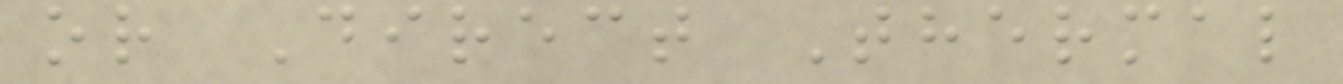or Direct Thermal
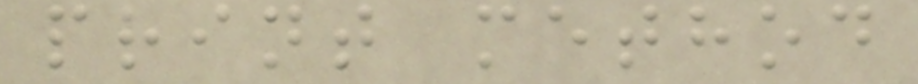print method
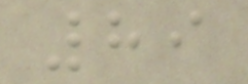89
